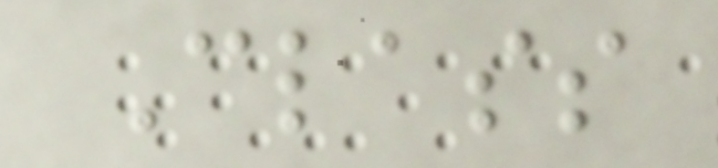Class
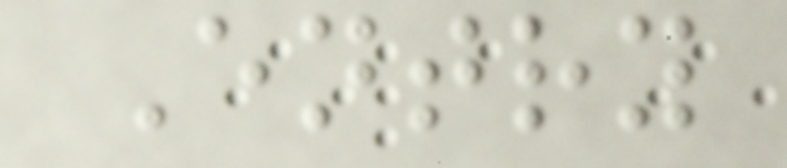Entry
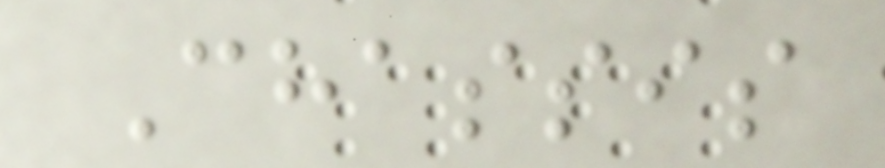Chassis
